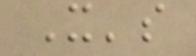It's
